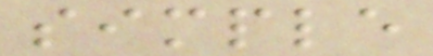simple
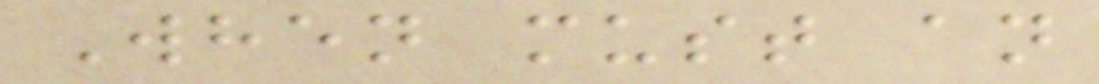When must an
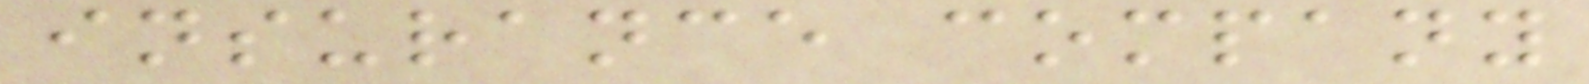insurance company
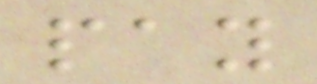pay
